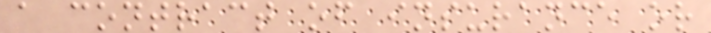a contract of insurance or
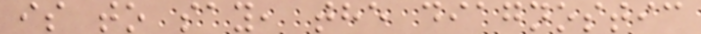is to say, the diagnostic
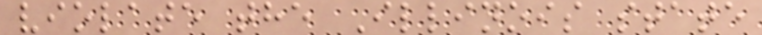violate the Illinois state
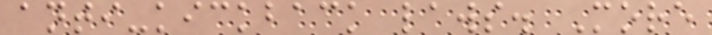anti-kickback laws. More
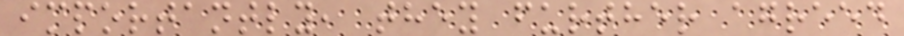importantly, they further agreed
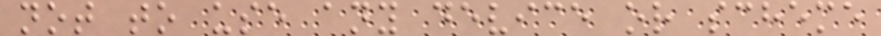not to use any device or scheme
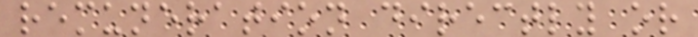remuneration directly or
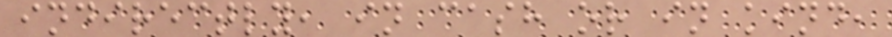indirectly, in cash or in kind,
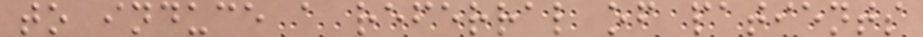to induce a referral of patients
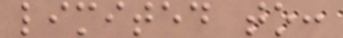limited to:
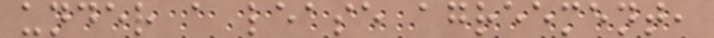under a lease agreement,
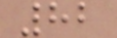82
